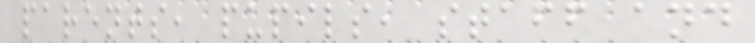parents, pupils, staff and
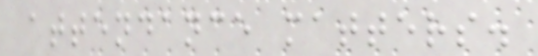attendance matters.
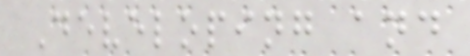Developing and
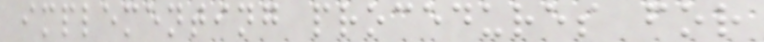implementing procedures for
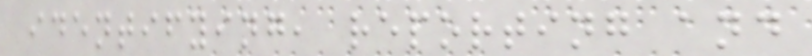identifying, reporting and
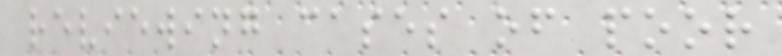reviewing cases of poor
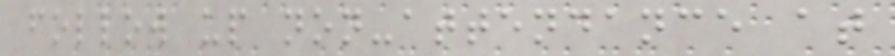follow up non-attendance at
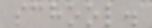school.
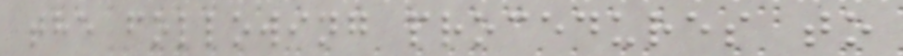the following procedures to
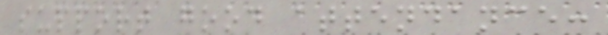support good attendance:
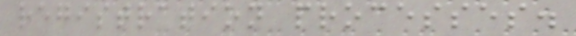registration processes.
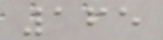165
